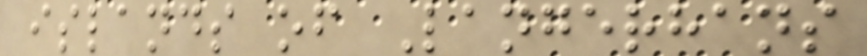islands of Langerhans
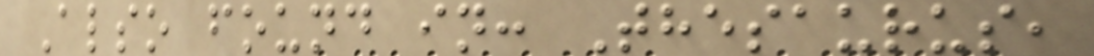Also found in: Thesaurus,
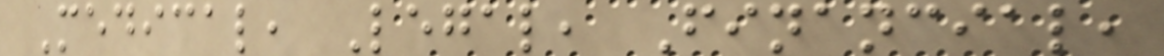Medical, Legal, Financial,
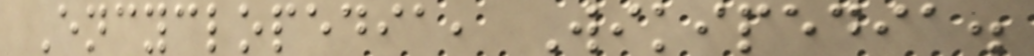Encyclopedia, Wikipedia.
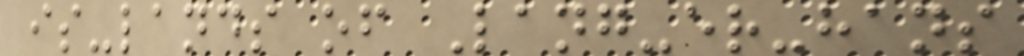is-lands of Lang-er-hans
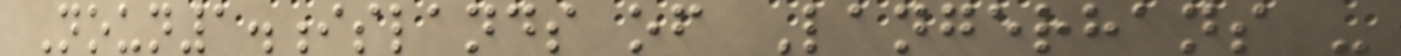Noun1.islands of Langerhans -
